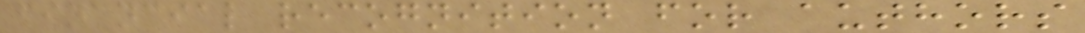financial recognition for authors
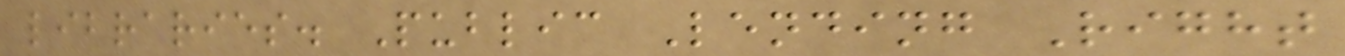libraries. Public Lending Right
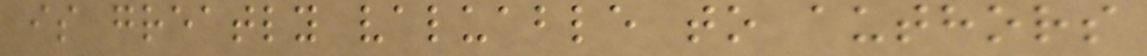is greatly valuable to authors
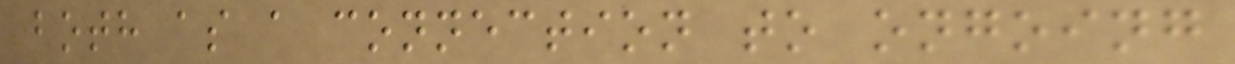both as a connection to ongoing
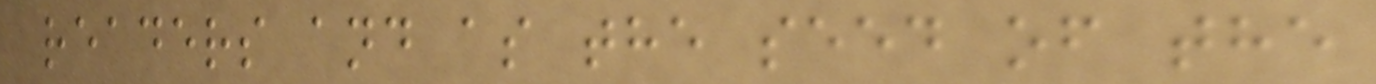readers and as the seed of the
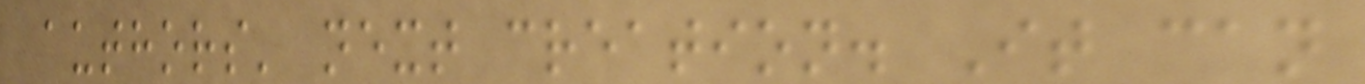authors' next creation. It can
